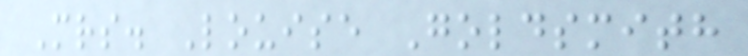Mrs. Louise Goldsmith
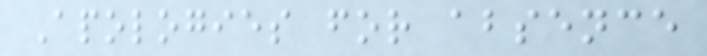Apologies for absence
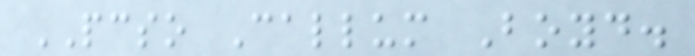PCSO Callum Boyd.
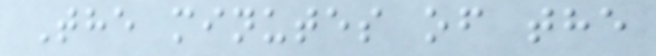The minutes of the
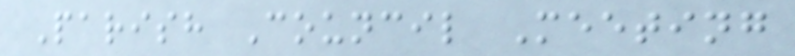Parish Council Meeting
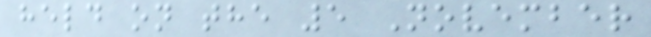held on the 5 November
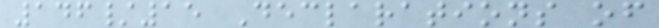146/15 Declarations of
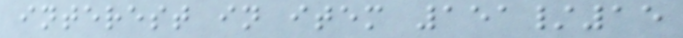interest in item 151/15
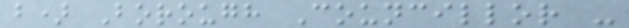b) Borough Councillor -
